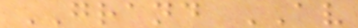GRAND AV
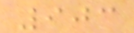903
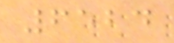6524
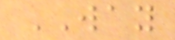WAY
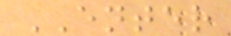ENTER
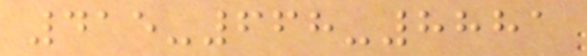415-668-8881
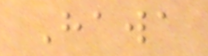Hawa
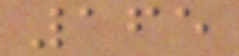165
